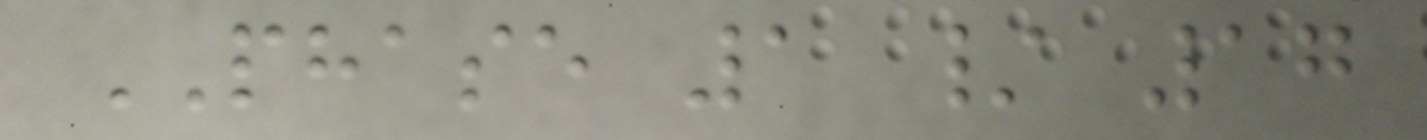PHASE 1 / 17
